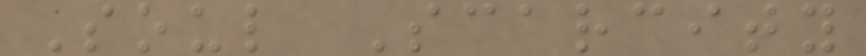Soul Scarcity
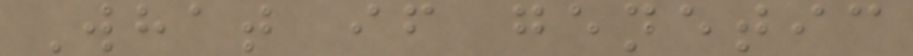What if genetic
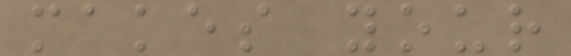makes your
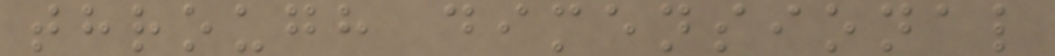through dimensional
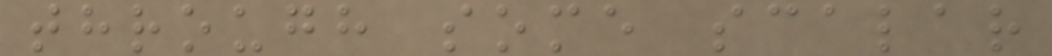through some scalar
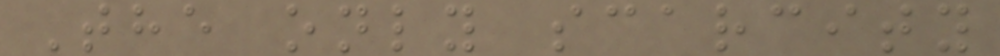The only scarcity
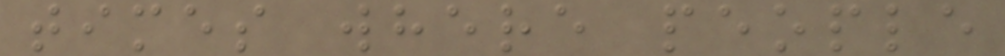times where people
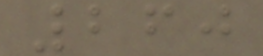260
